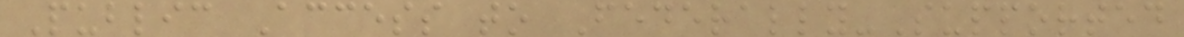Public Access to Federally-Supported
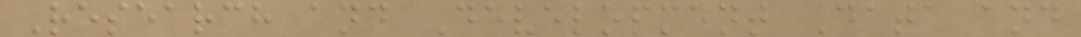Research and Development Data and
